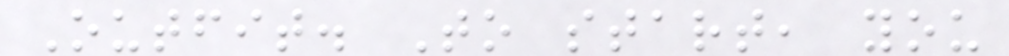Outfit. To start, you
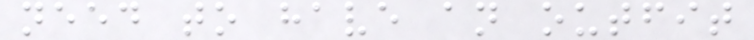need to have an outfit
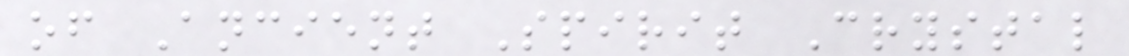of Ancient Spirit Crystal
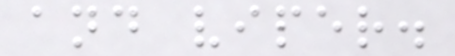and viper.
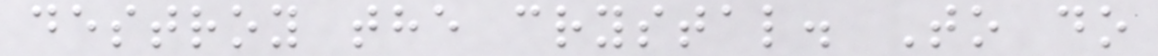destroy the crystal. To do
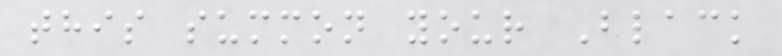this summon your Black
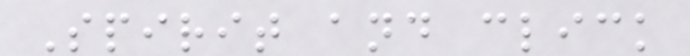Spirit and click
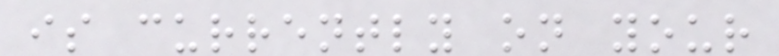is currently on your
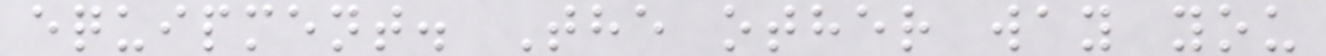equipment. The other way you
